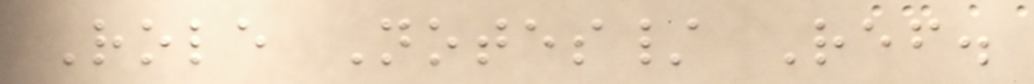Role Notes/ Ref.
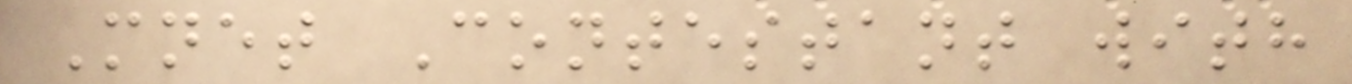Mnet Contestant with
